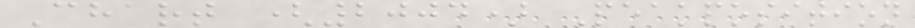Chart (2004) Peakposition
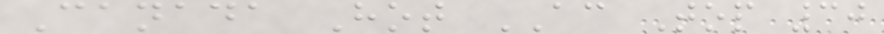Canada Hot AC Top 30
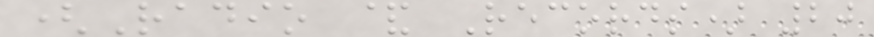(Radio & Records) 20
